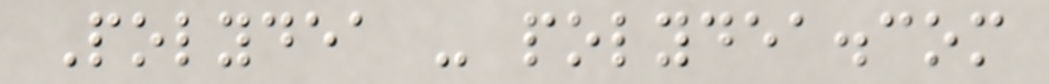Polydea - polydea.com
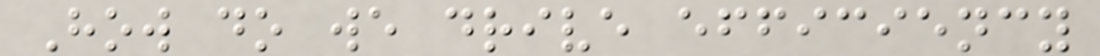How do we drive efficiency
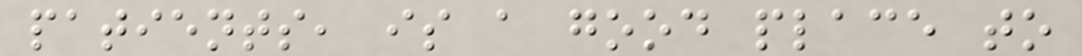patients, is a good place to
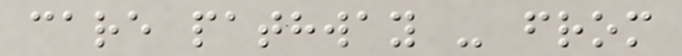care pathway - from
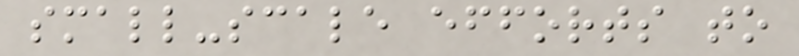small-scale efforts to
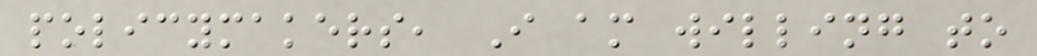policymakers, I am willing to
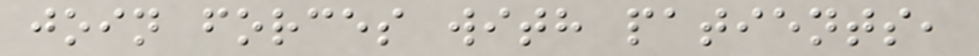join forces with patients,
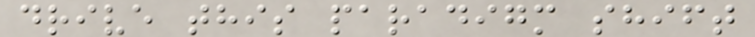drive this paradigm shift
